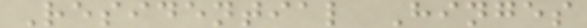Residential Hinges
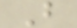B
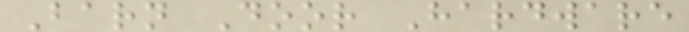Barn Door Hardware
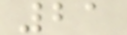21
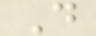D
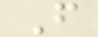F
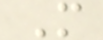M
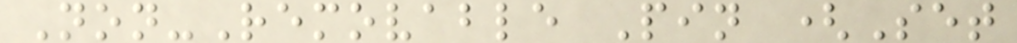Non-Removable Pin (Set
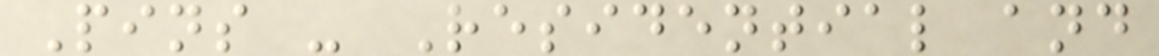Pins - Residential and
